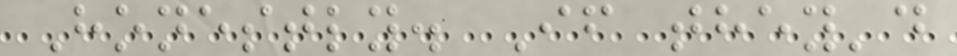Honestly. If they'd
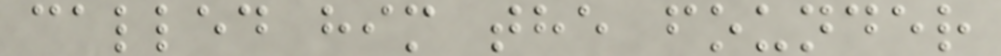called him the founder
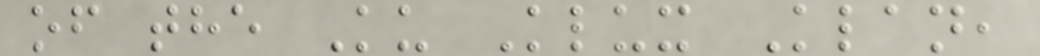of the Ku Klux Klan,
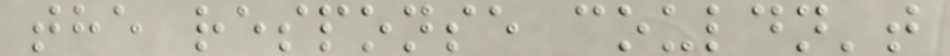the response couldn't
